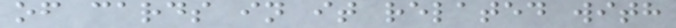of cards in it related with
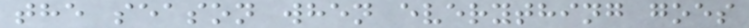the season when everything goes
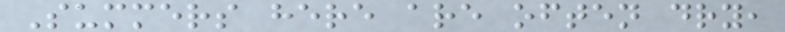Summers here are often dry,
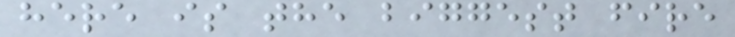here is the biggest fire
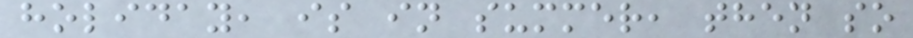holiday, is in summer, then so
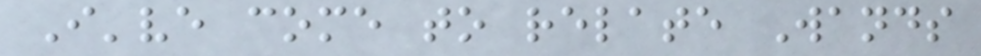I've come to relate Wands
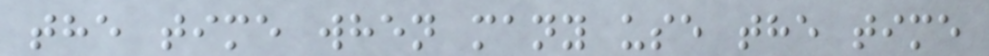the time when many use the time
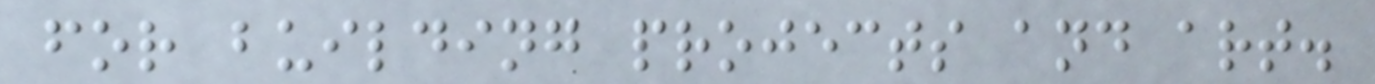for building projects and art.
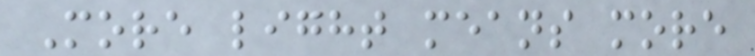More light means more
